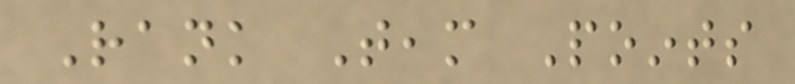Rank Team Points
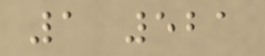1 521
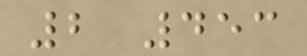2 453
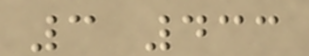3 433
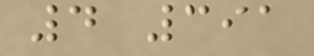4 391
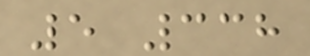5 338
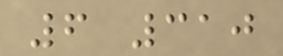6 310
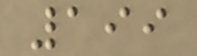199
